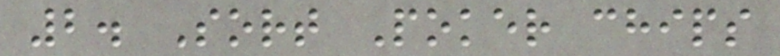2. Sort Poker chips
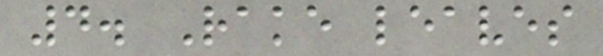4. Rake leaves
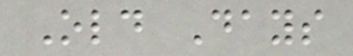Old Days
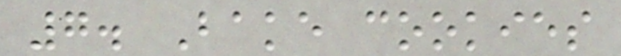7. Bake cookies
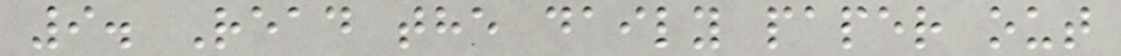9. Read the daily paper out
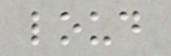loud
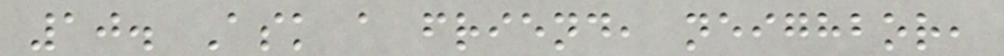10. Ask a friend, neighbor,
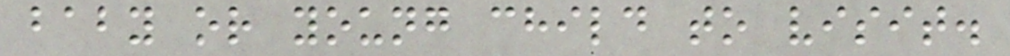baby or young child to visit.
